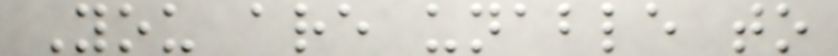You are unable to
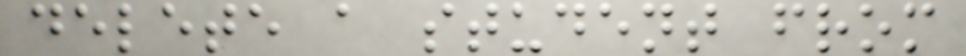delete a student from
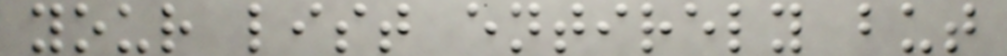your list entirely but
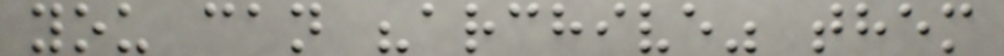you can "archive" them
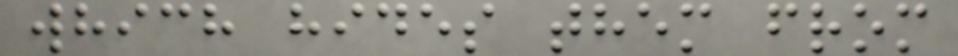which hides them from
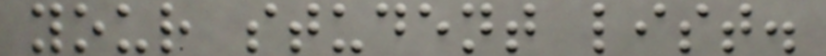your student list.
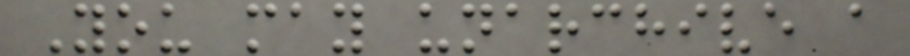You may unarchive a
